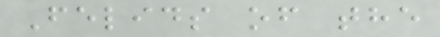Felids of the
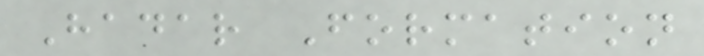Hadar Formation
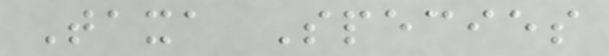Taxa Species
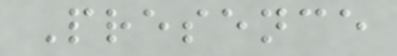Presence
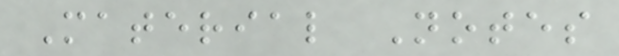Material Notes
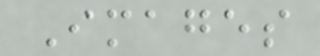Images
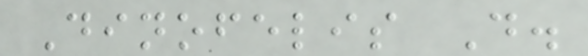Dinofelis D.
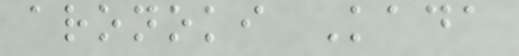aronoki Kada
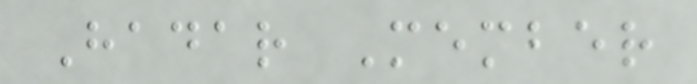Hadar Member
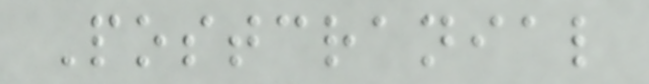Postcranial
